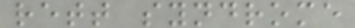rett syndrome
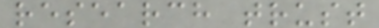research trust
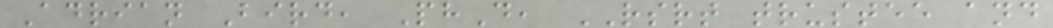Adrian Bird, PhD, RSRT trustee and
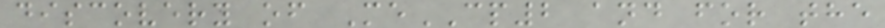discovery of MeCP2 and for the
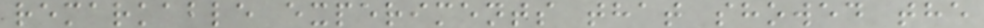remarkable experiments that showed the
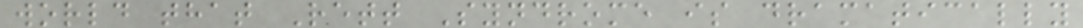world that Rett Syndrome is dramatically
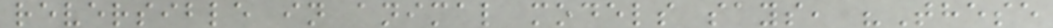reversible in animal models says, "These
